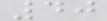40
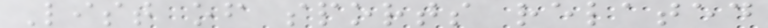List of sports related
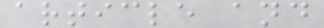article and
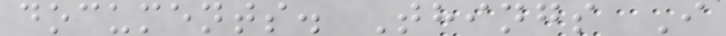documents. Things I
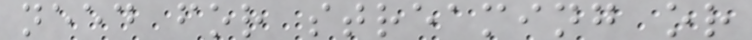need for streaming or
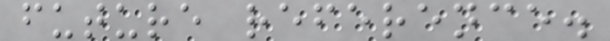future reference.
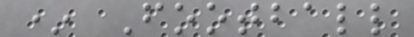* Football
